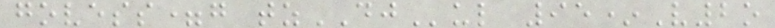govess=g tzDJul 95*V2o
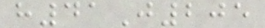h41J205
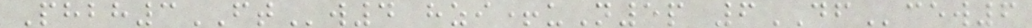Phbh3FTw4 hzi+uN5p 6DFcew6
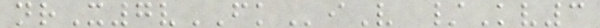nrX7vFKiV /Kv3
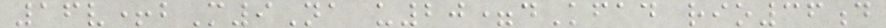16v+bM9Na u20=dKfad rio36d
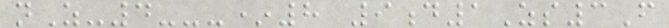nZ-4---*8 9d1Zs3F
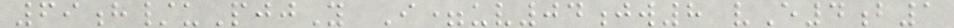69h/uPjjY I=uv04jw8 vE4b1
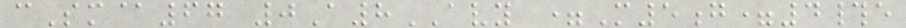cSm@67 0A8AVY =M5g=4#e
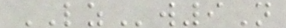LZw9N
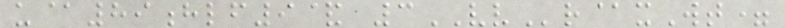u@89hlf9& 3VVr@xWt=
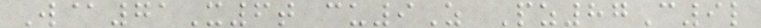W@71X6t cu9Z Pz87C9l
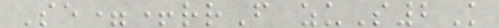Se=+rrF zuS2K
